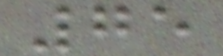75
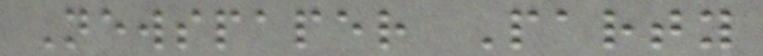Newspaper Party
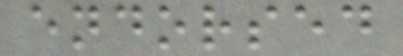endorsed
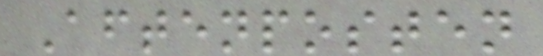Aftenposten
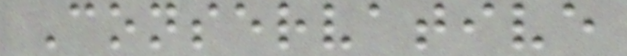Conservative
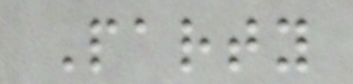Party
